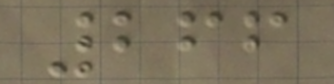266
